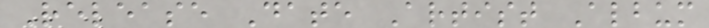Release Date Artist Album
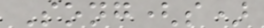Song(s)
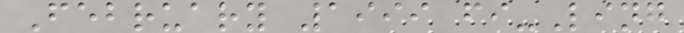February 1999 fi-Ling
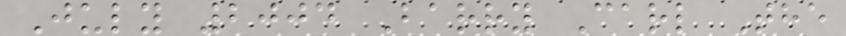July 2004 Barry Carl The
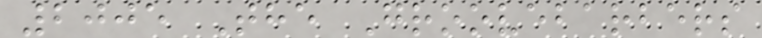2005 The Groovebarbers
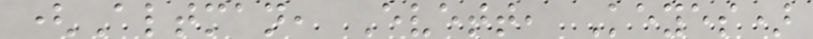(Altman, Evett, Keyes)
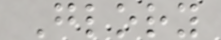Glory
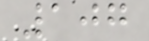107
